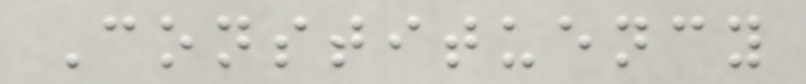Constituency
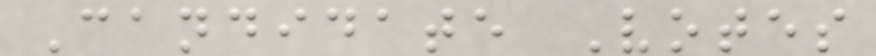Candidate Votes
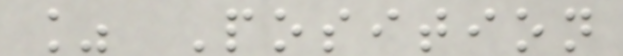% Position
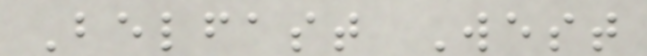Belfast West
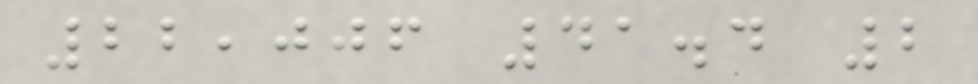22,006 41.4 2
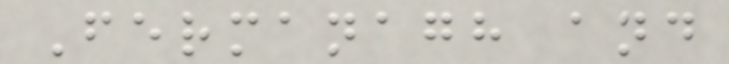Fermanagh and
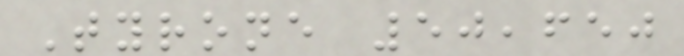Tyrone 50,650
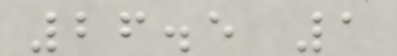26.5 1
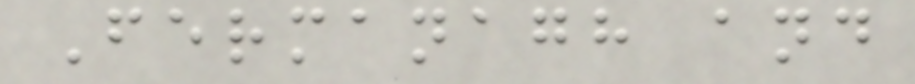Fermanagh and
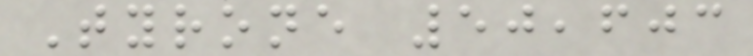Tyrone 50,603
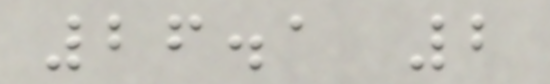26.1 2
